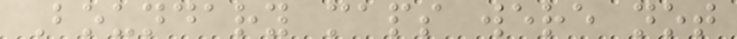Boundary maps were not
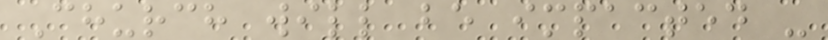Church will be impacted -
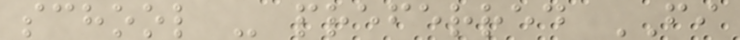school - preferred FI
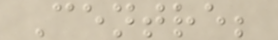Centre;
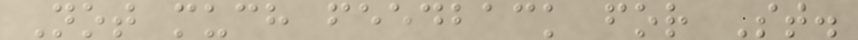Not much feedback for St.
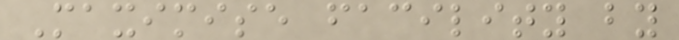Maximise facility by
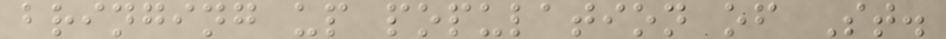bringing up population of St.
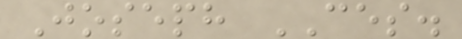Joseph CES.
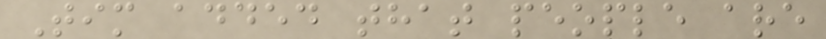Tim added that people are
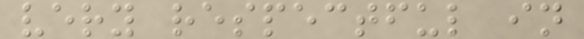very respectful in
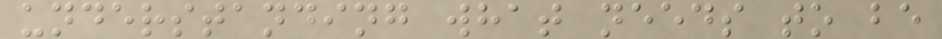understanding what needs to be
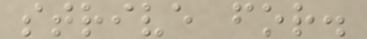strive for.
